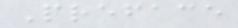Preface
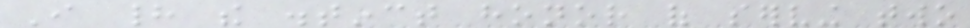I had the distinct honor of serving two
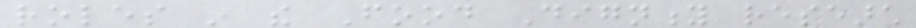roles in the Food Dignity research
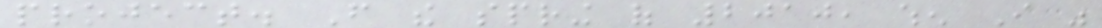project. From the spring of 2010, when I was
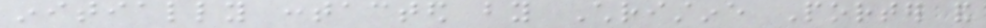initially contacted by Christine Porter and
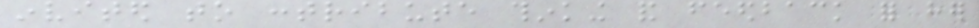invited to contribute thinking and feedback for her
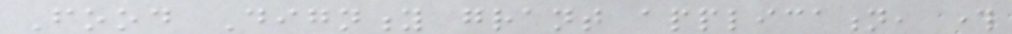Food Dignity grant application, through
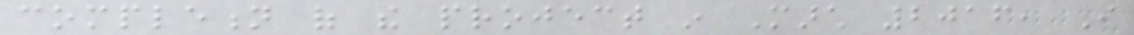completion of the project in March 2016, I
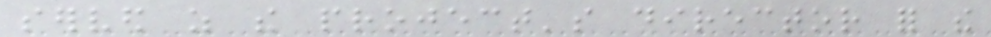served as the project's director for the
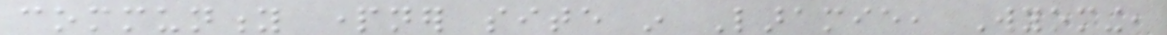community partner site in Laramie, Wyoming,
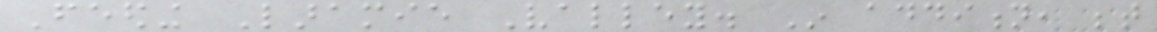Feeding Laramie Valley. In addition, between
